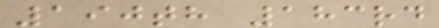190th 183rd
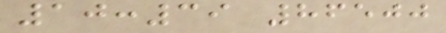10:39 86500
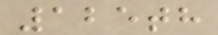125th
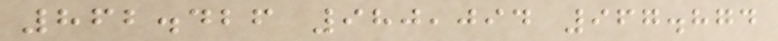862.426 980,094 967.874
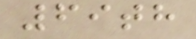69th
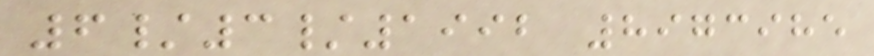6/3/1992 8973985
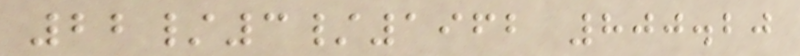22/3/1962 800.20
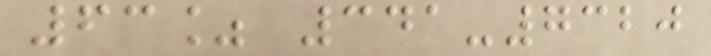63% 341-7320
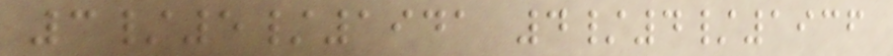3/5/1941 4/4/1936
